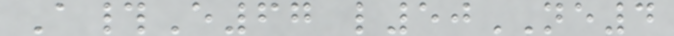A#E67 l50NE4
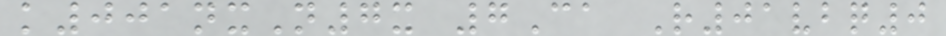k001nxN7x 7Ca R01vbq0
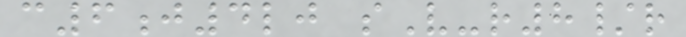c6j4lj sV-r8/r
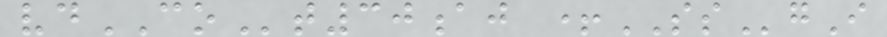vdCOt30aj +SSgI
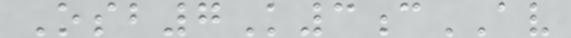Osb7K3cAV
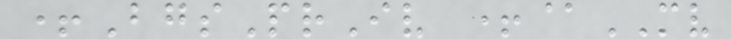+BgsPrIv +@MV
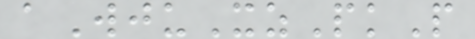aWjuXzPkP
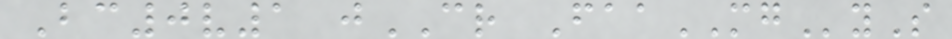Bc0v1 jCR FaaMGyS
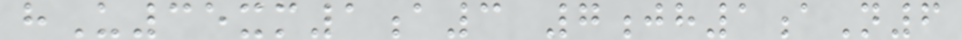hU35xm1a3 7jh1aN6
